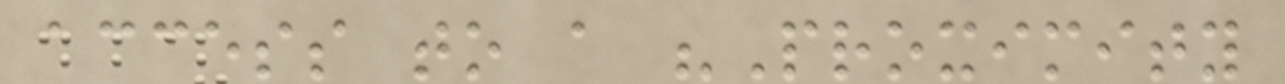access to a "Proximity
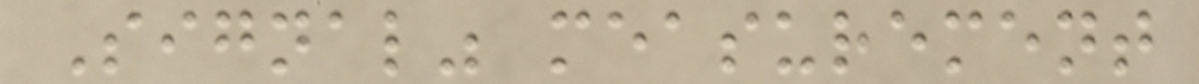Signal" measurement
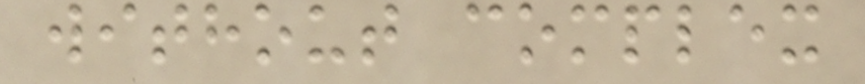without complex
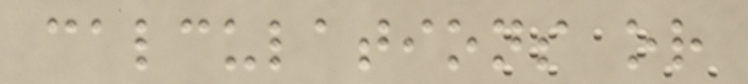calculations or
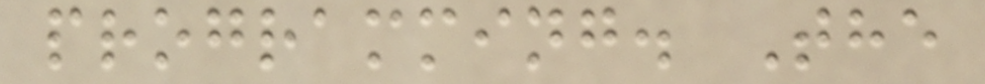programming. The
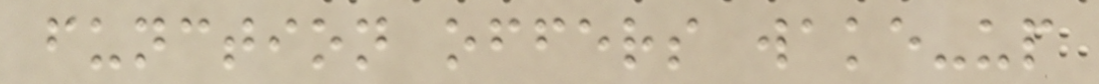function offers wake-up
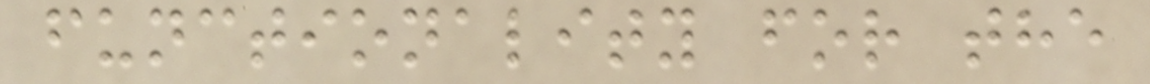functionality for the
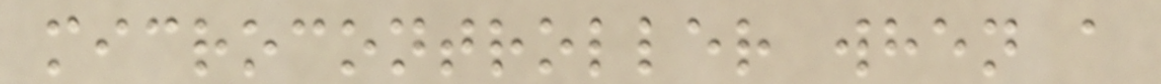microcontroller when a
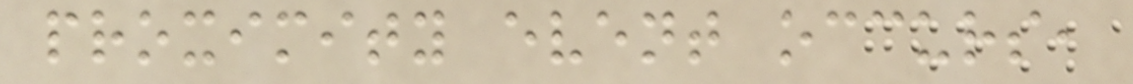proximity event occurs,
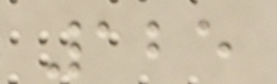125
